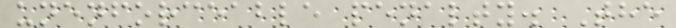unenforceable penalty. The
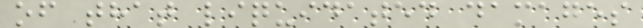of that liquidated damages
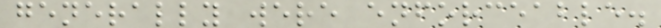generally were enforceable.
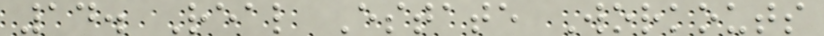14. Real Estate Workouts
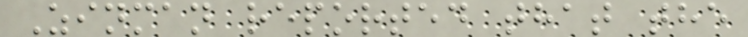Zinman reported that the
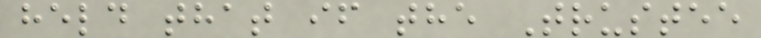held that if the Trustee
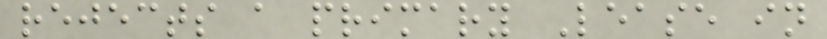rejects a primary Lease in
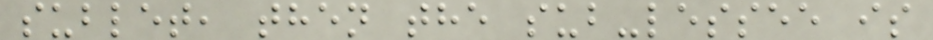sublet, then the sub-lessee is
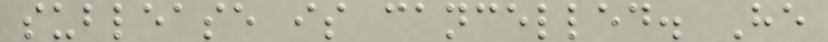sublease is cancelled. He
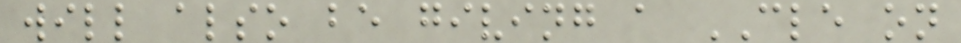will also be giving a CLE on
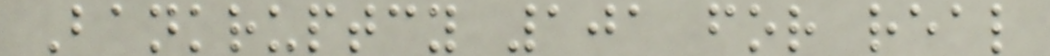Bankruptcy 101 for real
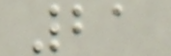21
